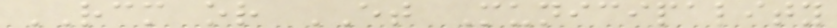RCM or ET Municipality
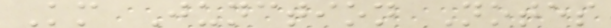Km Junction Notes
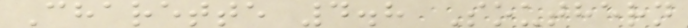Charette 4.8 Southern
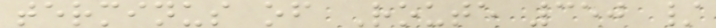terminus of Route 350 /
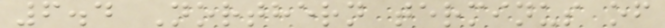6.4 Northern terminus of
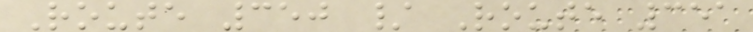Route 350 / Route 351
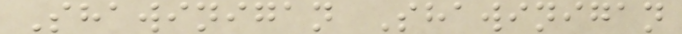Shawinigan Shawinigan
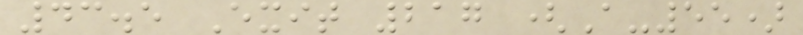43.5 Exit 217 (A-55)
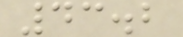43.2
